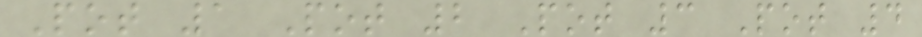Pot 1 Pot 2 Pot 3 Pot 4
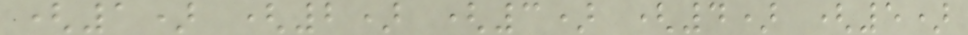(1) (2) (3) (4) (5)
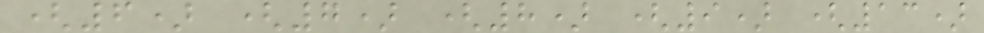(6) (7) (8) (9) (13)
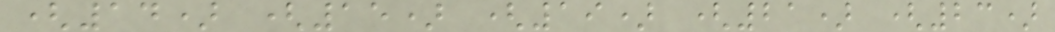(14) (15) (19) (21) (23)
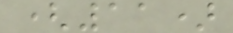(11)
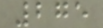275
